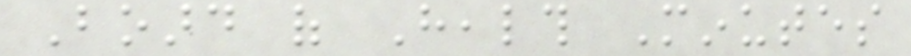Board of Health Minutes
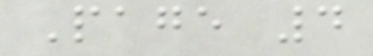Page 4
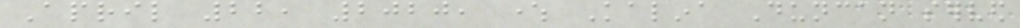April 22, 2020, where Kalina Duncan served
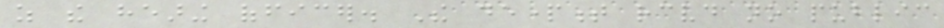as the hearing officer. The department received no public
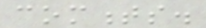comments.
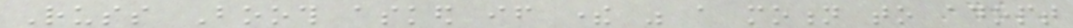Russ Booth asked if there was a motion to adopt
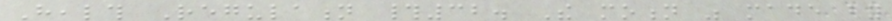Health Regulation #32. The motion was made by
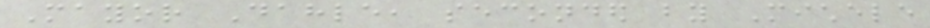Mayor Dahle, seconded by Michele
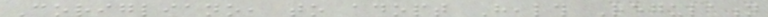Corigliano, to adopt Health Regulation
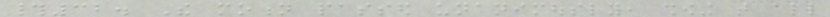#32. The motion passed unanimously, showing that all
